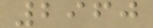2960
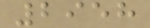2958
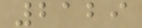2129
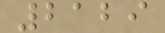2129
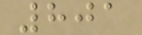801
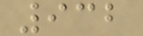932
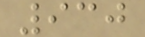930
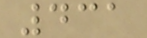431
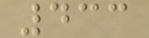433
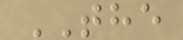THE
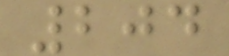204
